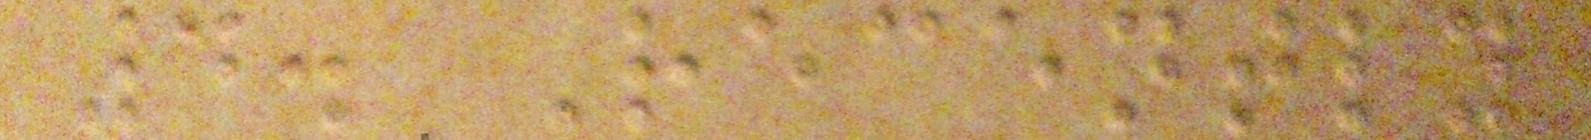4. Recently
